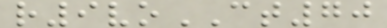r9voCT70
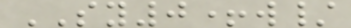SY0+w/
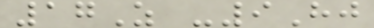17Z -9Hj
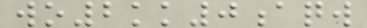wo2kk0aqw
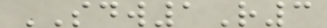SDW1R3
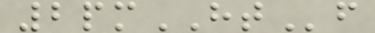2pmHTf
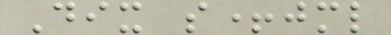Dix s+jml
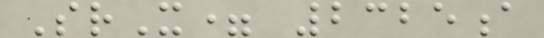SrX= 2325a
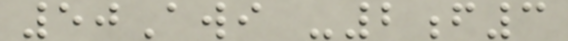50Awi -2f3
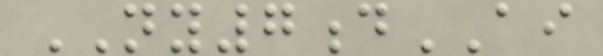NY7dAI
